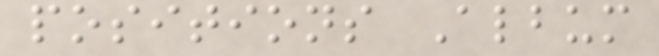positions Album
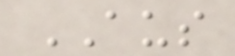AUS
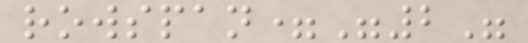rowspan="2"
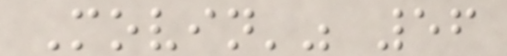Movin'" 56
